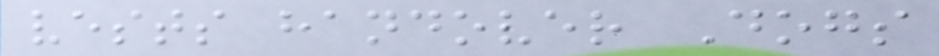vests handover Dogs
